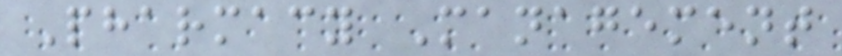Pharmacy Management
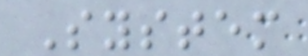System
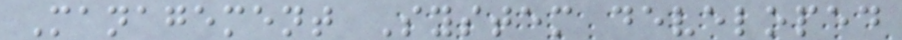Management System developed
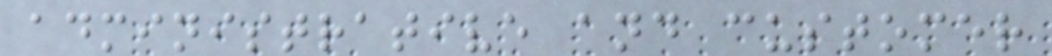administrative and customer
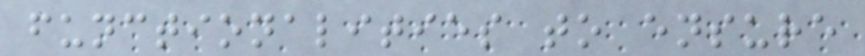functionalities to ensure
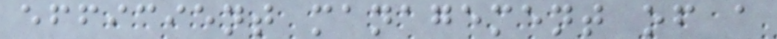efficient management of a
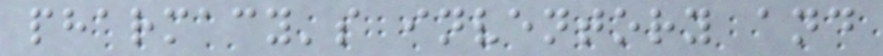pharmacy's inventory and
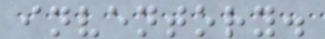inventory.
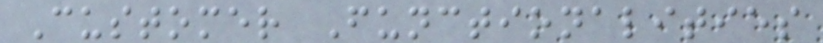Customer Functionalities
